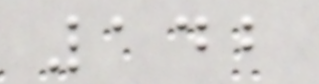142
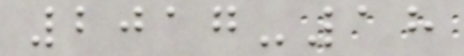2017-18
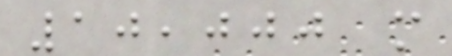10,000 m
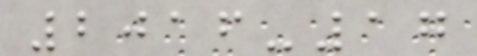2016-17
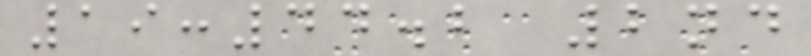19:44.2 2nd
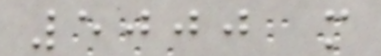5000 m
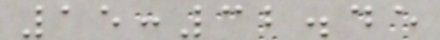15:32.45
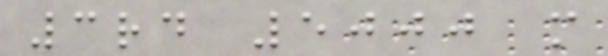3rd 5000 m
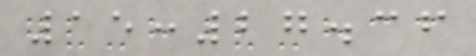15:27.36
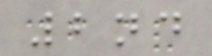2nd
